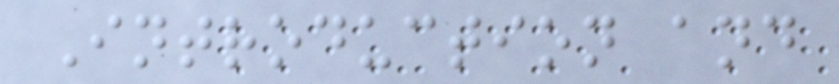Introduction and
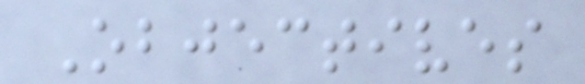Objectives
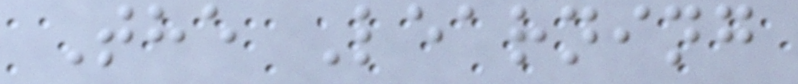The Learning
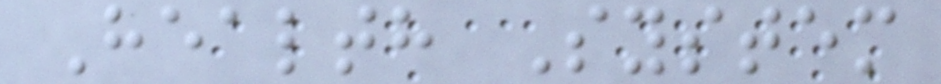Health System
